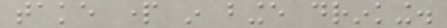take part in binge drinking.
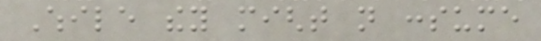While they might not consume
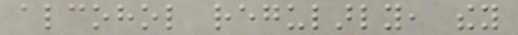alcohol regularly, they
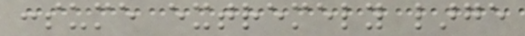consume extremely large
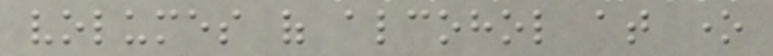volumes of alcohol at one
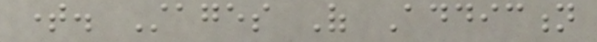time. Stages Of Addiction
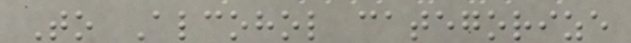To Alcohol categorize
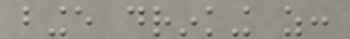binge drinking as:
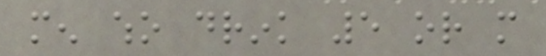men who drink 5 or more
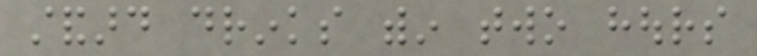standard drinks within two hours
